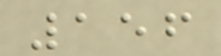156
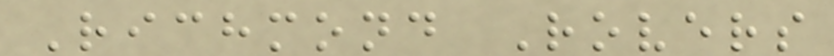Richmond Rovers
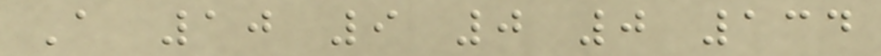A 10 9 0 0 134
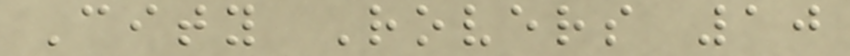City Rovers 10
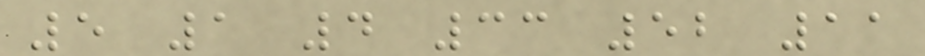5 1 4 33 52 11
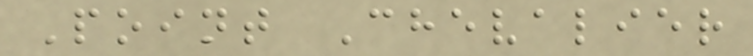Point Chevalier
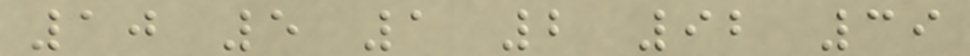10 5 1 2 92 39
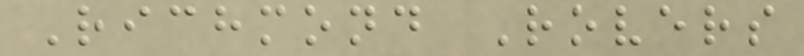Richmond Rovers
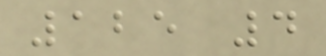125 4
